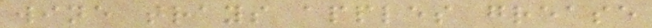wine trays apples grease
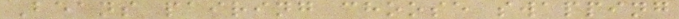Beans pairing choose swapping
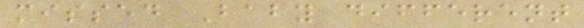missed Baby different
